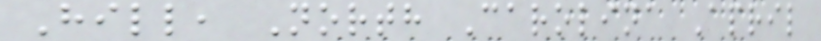Hill, North Carolina April
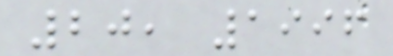20, 1996
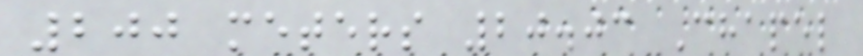200 meters 20.03 Chapel
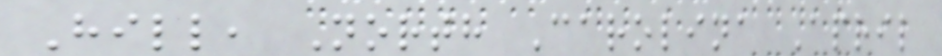Hill, North Carolina April
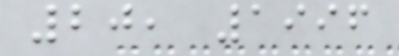20, 1996
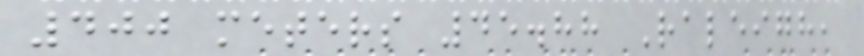400 meters 45.88 Raleigh,
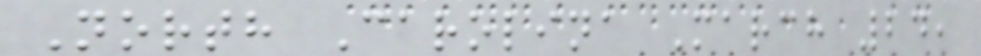North Carolina March 24,
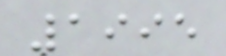1995
